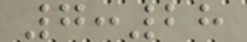7:28
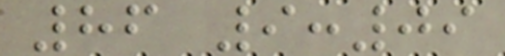86 9:09
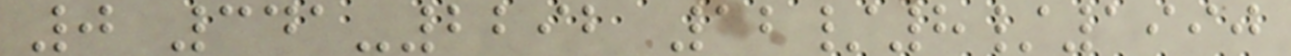0 341-2292 12/8/1990
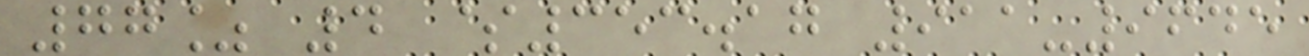77% 4 $353.17 911-9645
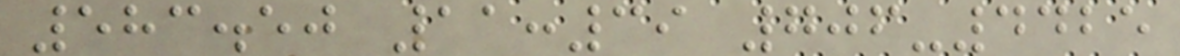583.50 11:39 706-4425
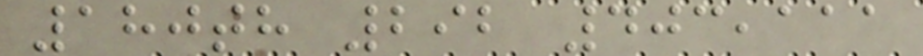180th 292 403,111
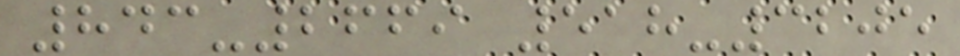843-2669 518-3205
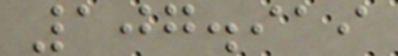107.919
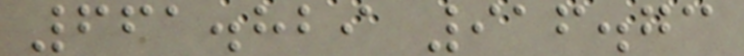661.829 916.73
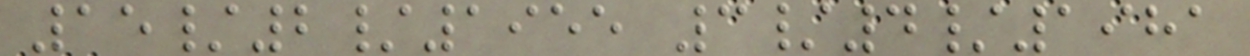15/2/1955 3/4/1981
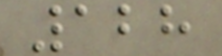128
